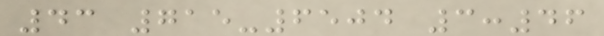43 715-6504 3:46
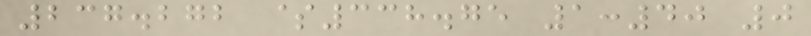237.272 $338.75 1:40 0
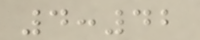4:42
